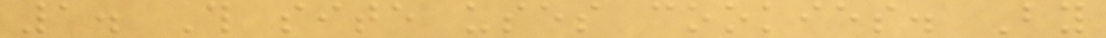1. This site uses cookies. By
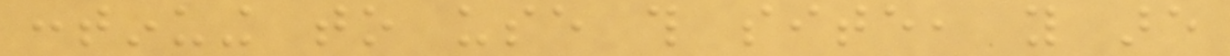continuing to use this site, you are
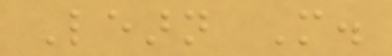Learn More.
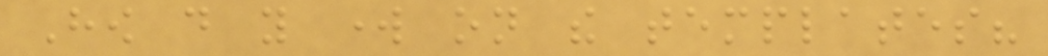How do you work on the templates?
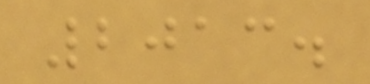2013.
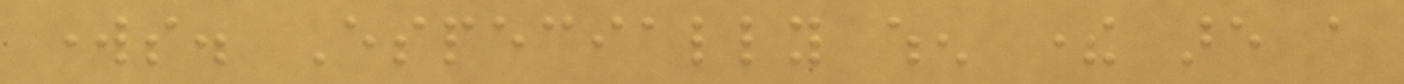works. Especially when there are a
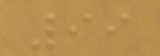99
